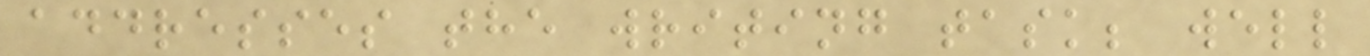addresses the writing task; well
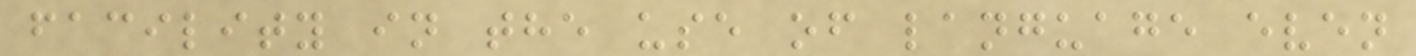facility in the use of language even
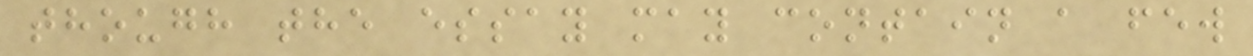though the essay may contain a few
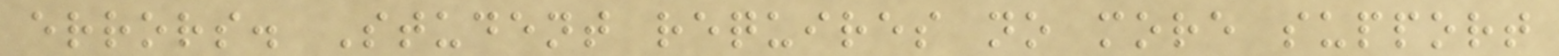errors. Student requires no more support
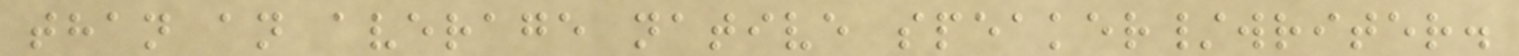than an average native speaker/writer.
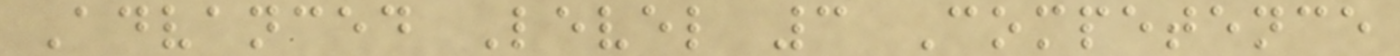Advanced Level 3 Competence
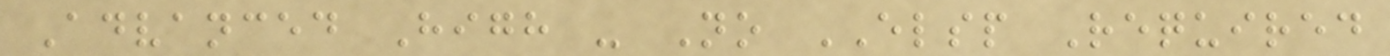Advanced High - No ELSP Required
